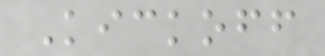Kickoff
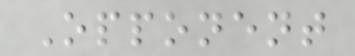Opponent
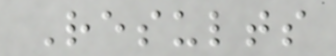Results
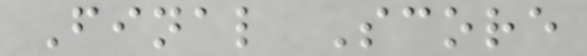Final Score
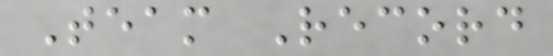Team Record
